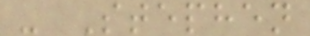- Stephen
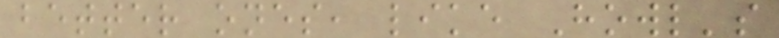better ones, like Howl's
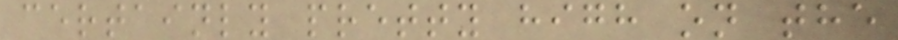certainly pretty high on the
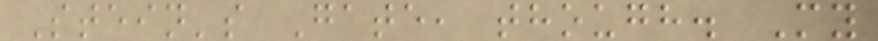Stein's Gate, though. My
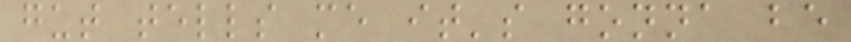gut tells me it's gonna be
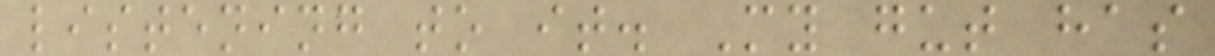listening to it. My gut has
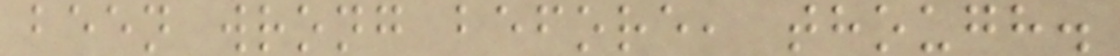been wrong before, though.
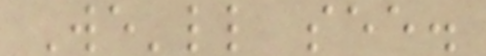We'll see.
